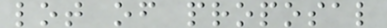lot of proposal
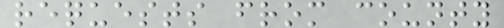requests from county
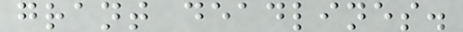grant deadlines.
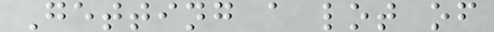Getting a lot of
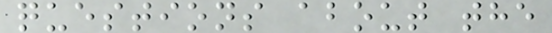questions about the
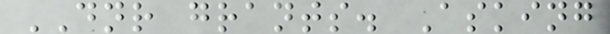DNR grants. Asking
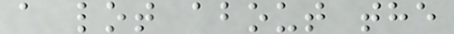a lot about the
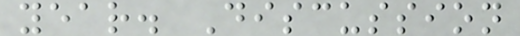year. Discussion
